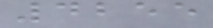4255
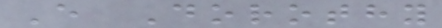E Dorothy
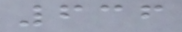636
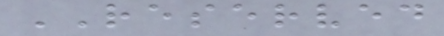RESERVED
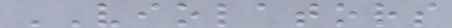VIOLATORS
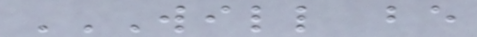WILL BE
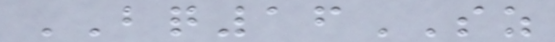BQ16SZ
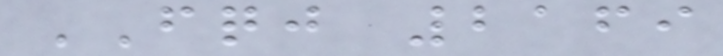FQJ 2169
